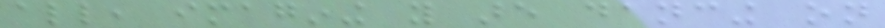all, imagining you are dancing on
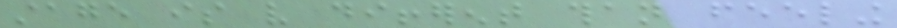stage is very different than feeling
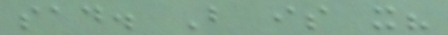sad. But is it?
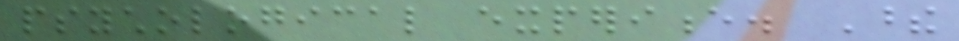psychological experience. These
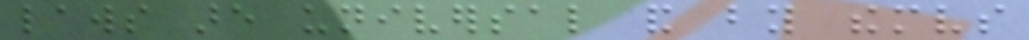laws are universal and by themselves
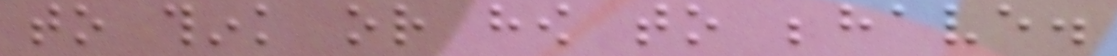to think or how to behave.
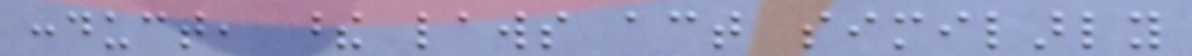conduct, these laws act similarly
